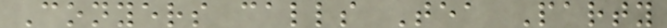Conyers calls Tea Party
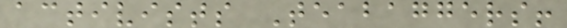activists Teabaggers!
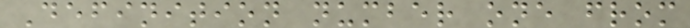Definition number one from
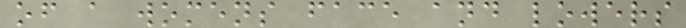of a womens face and lowers
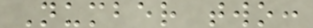Number two:
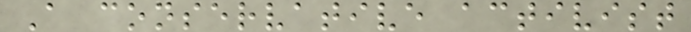A conservative activist
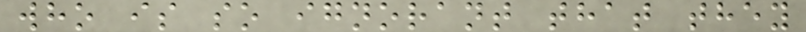who is so ignorant that they
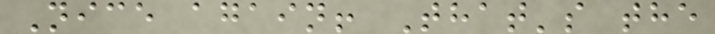Nice again! That's the
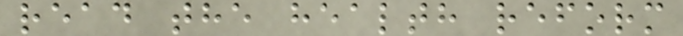read the health reform
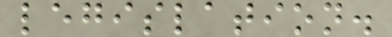legislation.
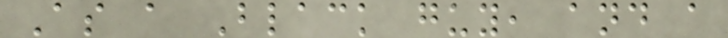As a Black guy, and a
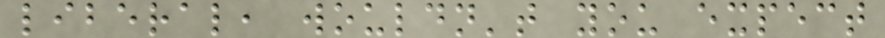liberal, wouldn't you expect
